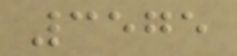3575
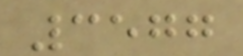3577
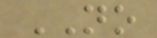NO
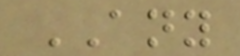ANY
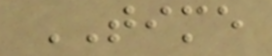TIME
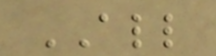ALL
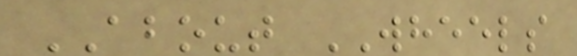ABOUT WHEELS
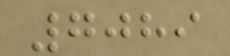7089
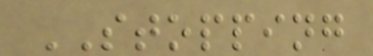STOPPING
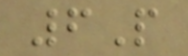6P
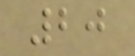20
